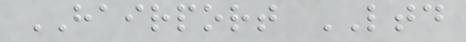HAIRPORT LTD
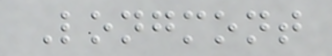Longmont
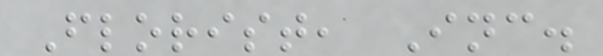Florist, Inc.
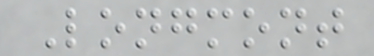Longmont
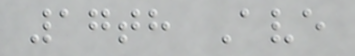17th Ave
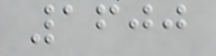1600
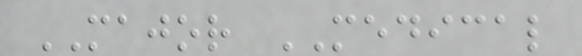MAJOR MEDICAL
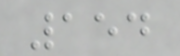154
